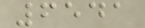6541
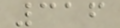316
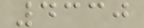4330
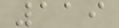119
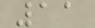11
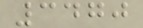3470
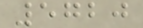5720
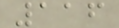116
